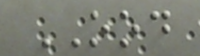OOD
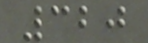320
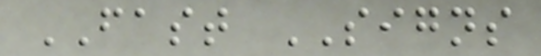FAST SIGNS
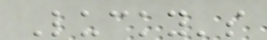Lucky's
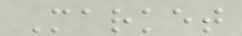Market
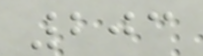203
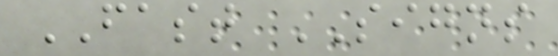FAST SIGNS
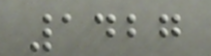1427
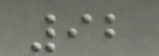92
